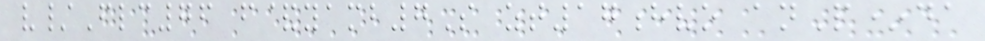v/Flc76 f&yamb7S zt17hvo anP*da
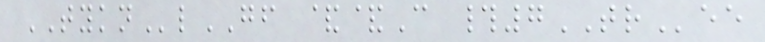TYKNlGF &&C #7TRee
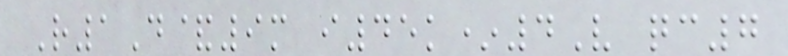R1D&9m i45k*4V qc7
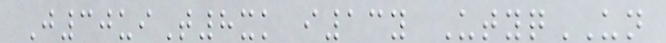J30uiT8xk i13y UtyqUN
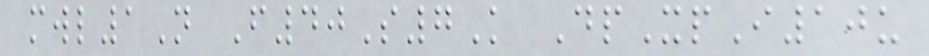mwl1N F40S7K DpXpI10u
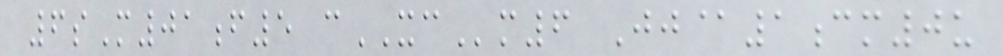6sM01f5 cXCm6 Jj@1cm0u
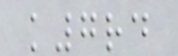k7rd
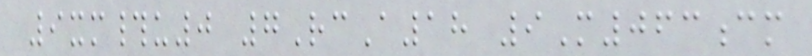9xm#u0 7RcA18 9M063cm
